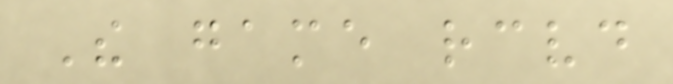The game received
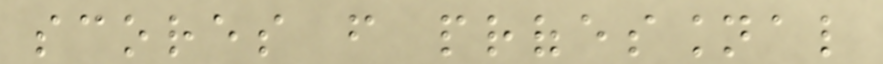scores from professional
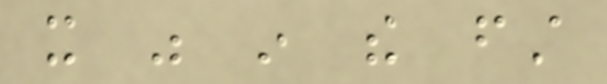it was in the first
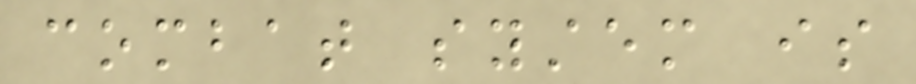combat system is
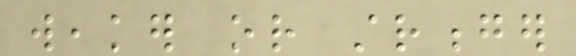weaker or stronger
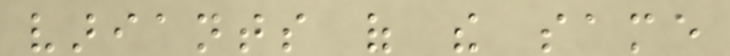variants of the same
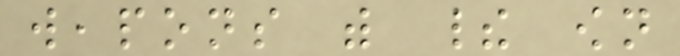weapons with their own
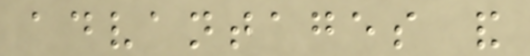advantages and
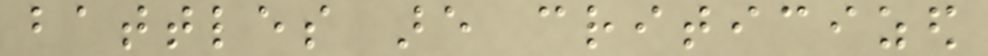battles are criticized
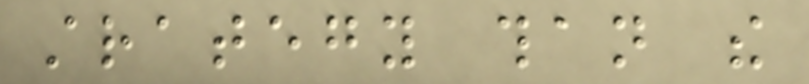strategy than the
